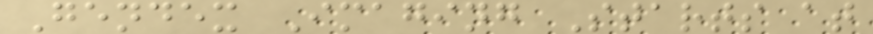Gendex Imaging Starts at
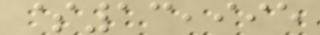$13,995
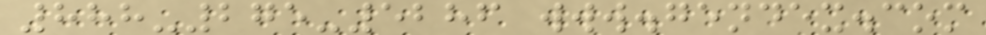888-275-5286 www.gendex.com
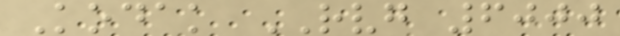Kodak RVG 6000
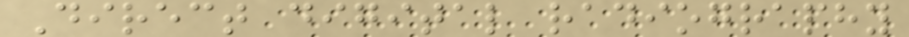Direct digital radiography
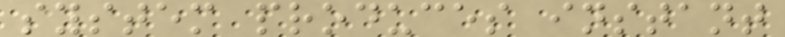system produces instant
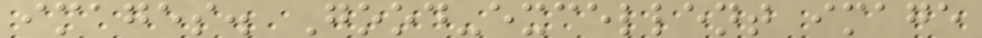images. Good-excellent image
